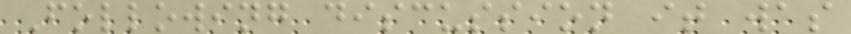Following discussion it was
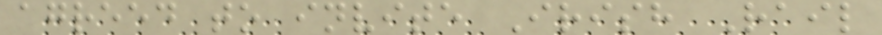agreed to invite Irish Rail
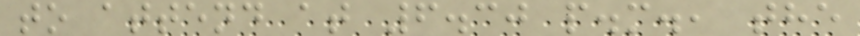to attend at 6.30 p.m., the
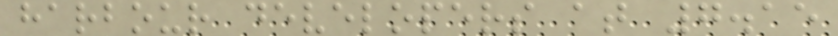harbour developers at 7.15
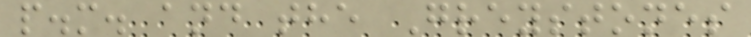p.m. and the Greystones
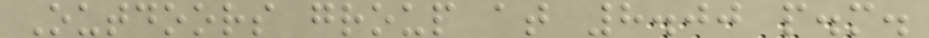Outdoors group at 8.00 p.m.
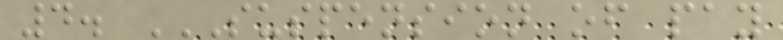4. SUSPENSION OF PAY
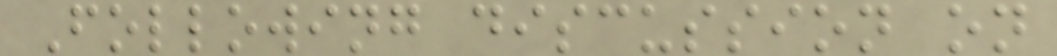Following discussion on
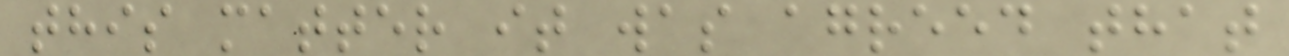this matter it was agreed that
